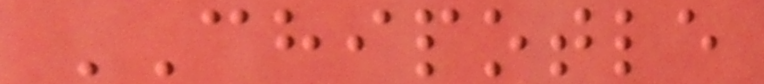CHIPOTLE
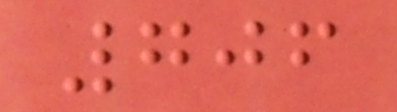706
